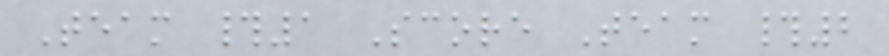Team #1 Score Team #2
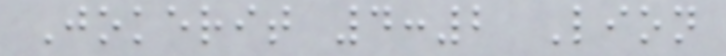Jokerit 4:2 Lion
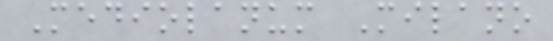Mediolanum Milano
